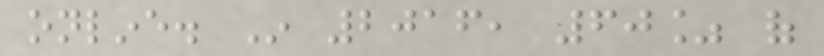online. In 2016, 60% of
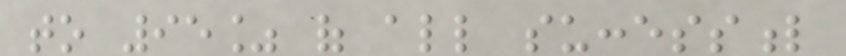to 95% of all successful
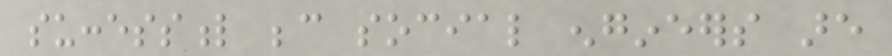successful because social engineers are
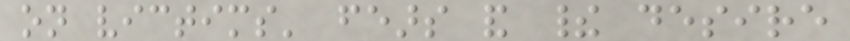on victims' fears and their desire
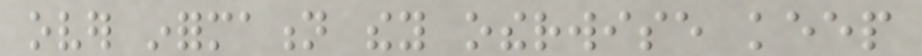over information they otherwise keep
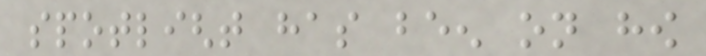spotlight has been on how
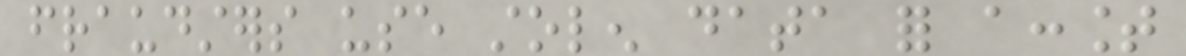fraudsters use stolen data for account
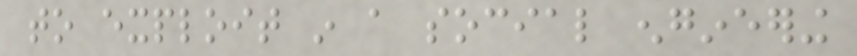to exploit in a social engineering
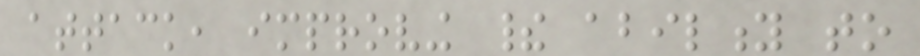attack, improving their ability to
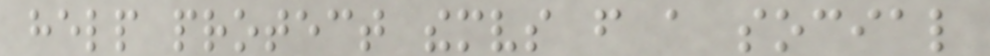help protect themselves from a social
